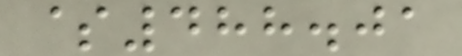$488.01
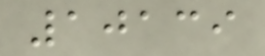10139
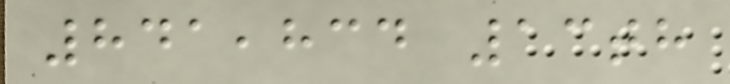841,834 13th
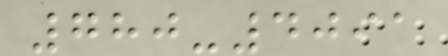780-4091
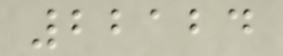22124
